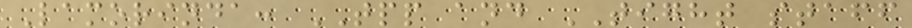Lamorinda: TPP and TIGHT staff
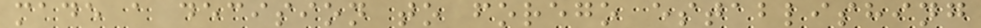made a decision to forego establishing
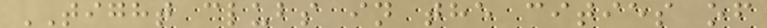TIGHT clubs in the cities of
